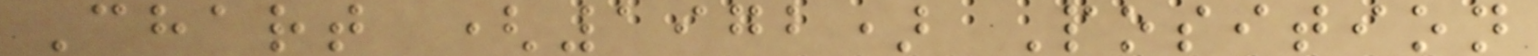Chart (1972) Position
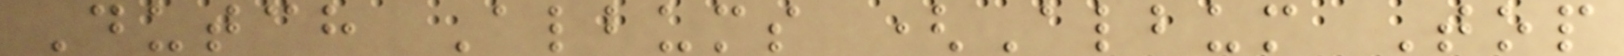Dutch Albums (Album Top
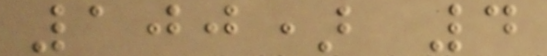100) 4
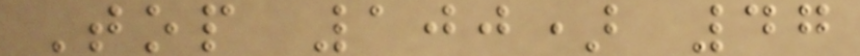Top 100) 47
